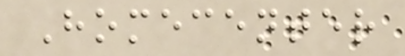Homecenter
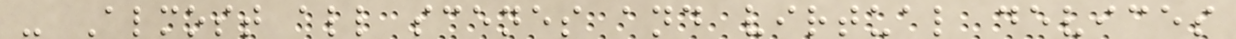- Almost all scenes and virtual devices
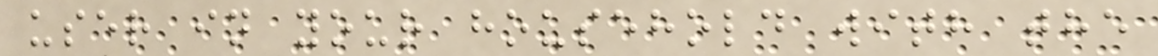user in your household with the
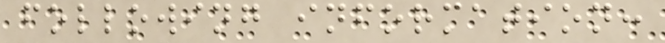following information:
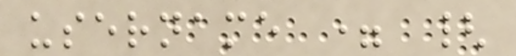username = {
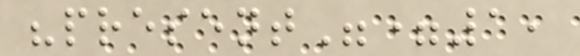"present"=1,
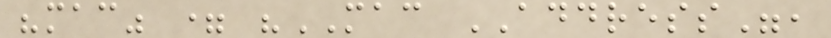"mac" = "MAC ADDRESS",
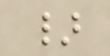}
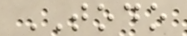TODO
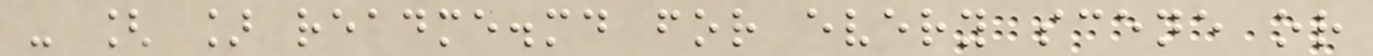- [ ] readme.md for every scene or
